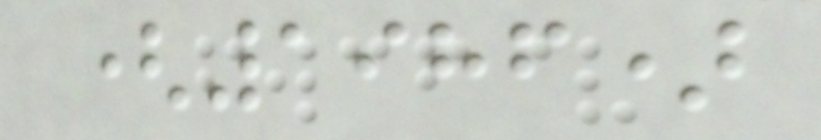(1986)
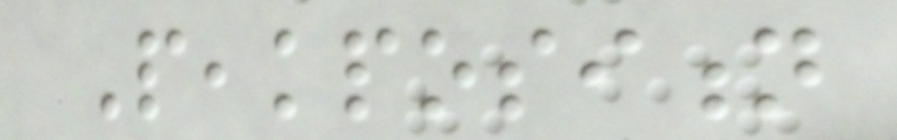Peakposition
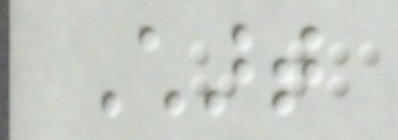Chart
